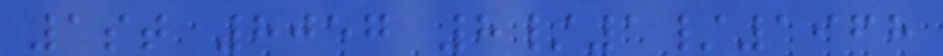1st 8057 8/1/1968
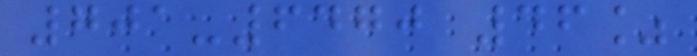701-6470 46%
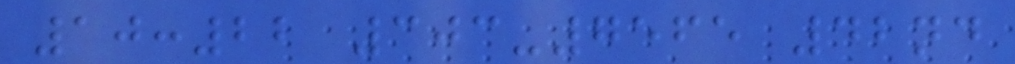10:22 303-7565 42nd
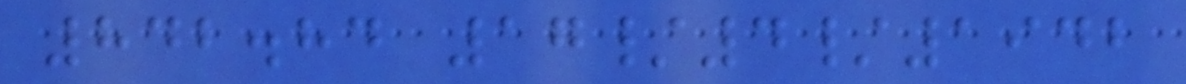842.84 17/4/1942
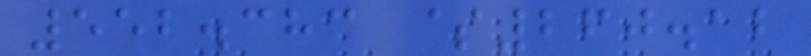552.383 $260.12
